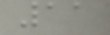11
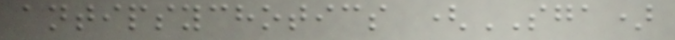antipsychotics (SGA)
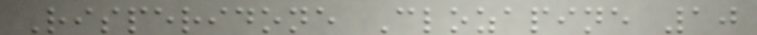Risperidone Clozapine 10
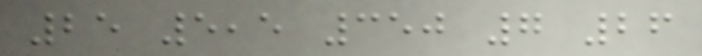25 5,5 350 7 26
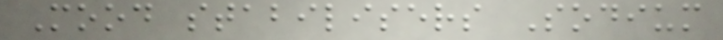Mood stabilisers Sodium
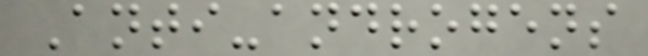Anti-androgens
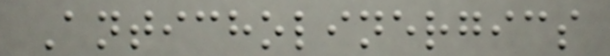Anticholinergics
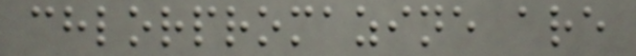chlorpromazine are
